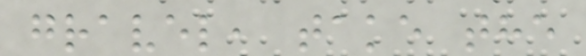gravel, take the
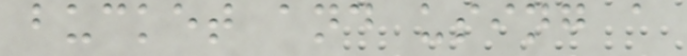bucket and using a
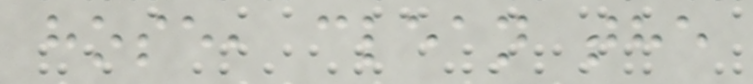hose, clean the
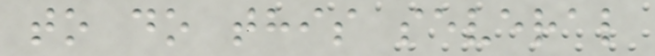to do this several
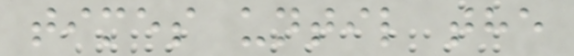times until the
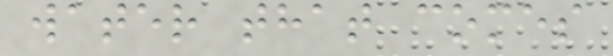water that comes
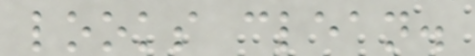looks clean.
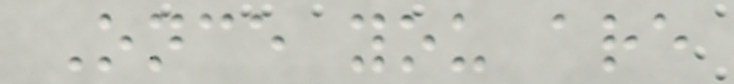Once you are
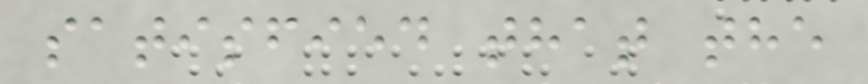satisfied that the
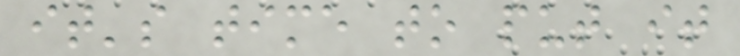it's time to put it
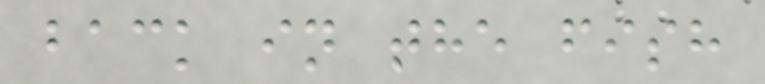back in the fish
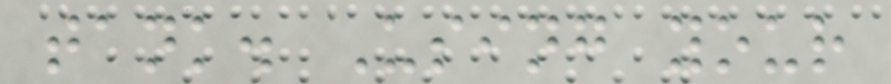tank. Using your
